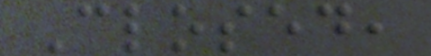Closed,
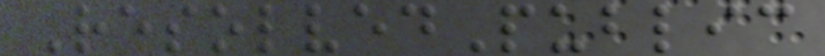ResolvedPublic
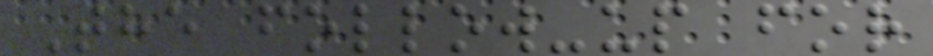The follow-up for
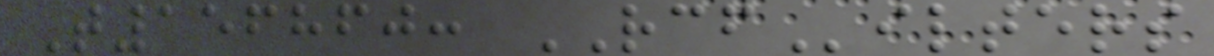T156860: RCFilters
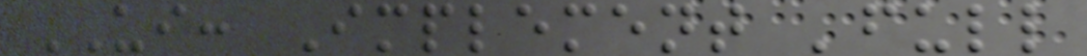UI: Implement 'full
